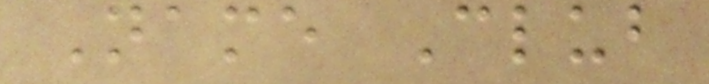Name Club
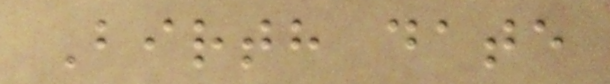Birth date
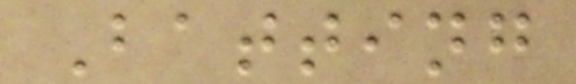Batting
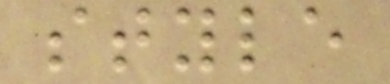style
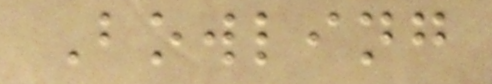Bowling
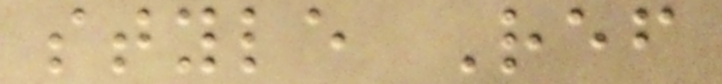style Ref
